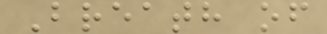Breath of
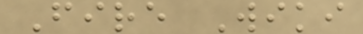Fire Wiki
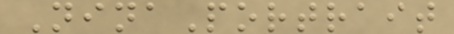NinaPortrait
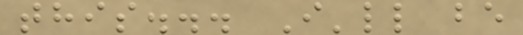this... I'll be
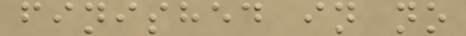finished in no
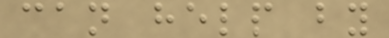can help by
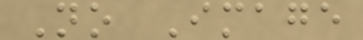No Image
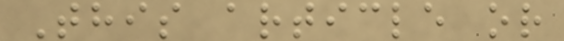This article or
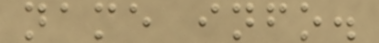name info.
